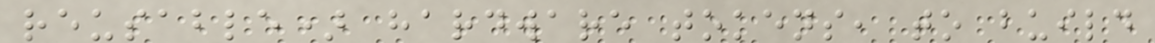reusable) hardware tokens, to build
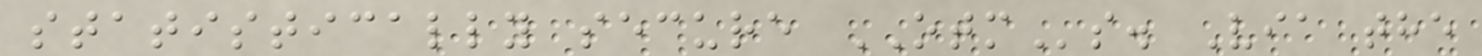statistically secure OTMs. Via the
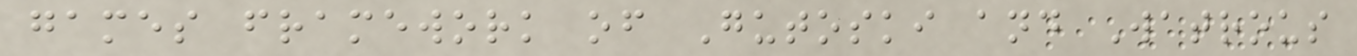games framework of Gutoski and Watrous
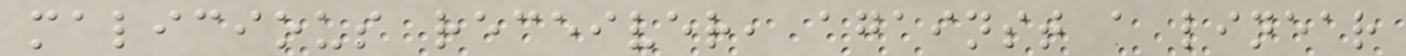malicious receiver, against a linear
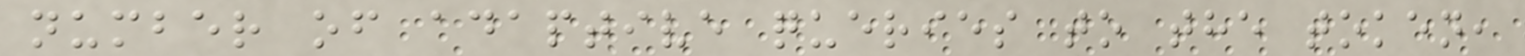number of adaptive queries to the token,
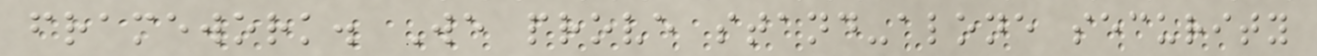framework. We prove stand-alone security
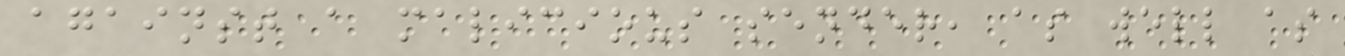against a malicious sender, as well as
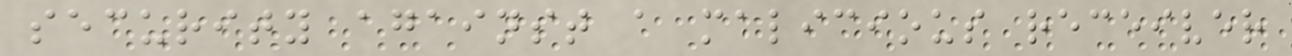security against a malicious receiver
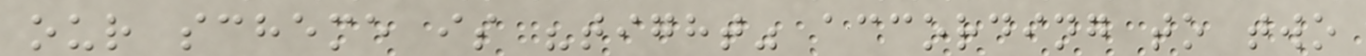our scheme is "tight" according to two
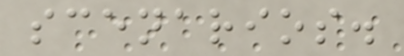scenarios.
